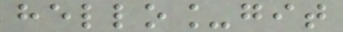hello_git
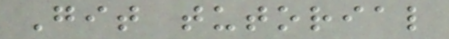Git tutorial
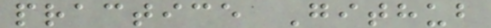practice Github
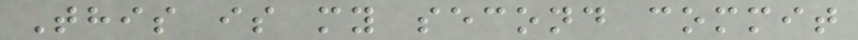This is my second commit
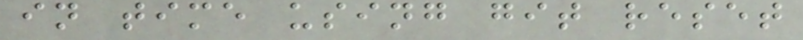in time using git reset
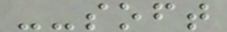--soft
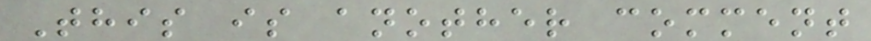This is another comment
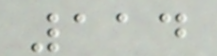114
